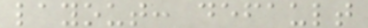layout: default
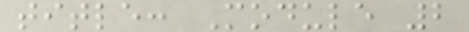title: Module 2
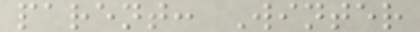parent: Winter
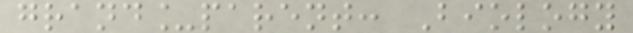grand_parent: Biology
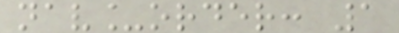nav_order: 1
